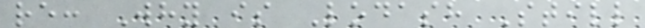re: Why is Lodash Still
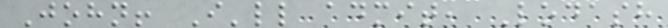John! I'll admit, Lodash
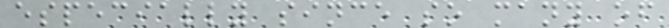especially since so many of
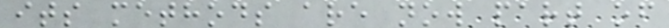its methods are now part of
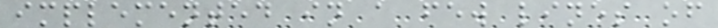implemented in a few lines of
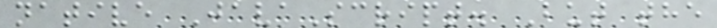native JavaScript. But the
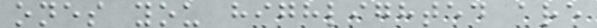ones you highlighted are
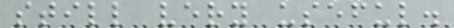still very useful.
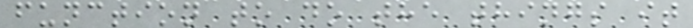function to do the things it
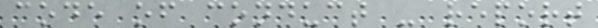code of conduct - report
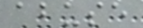abuse
